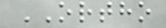ORTHO
